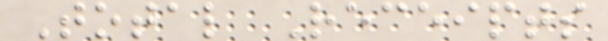Total Receipts
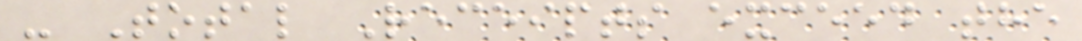- Total Receipts exceed the
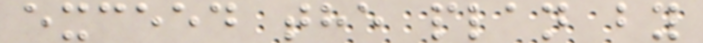exceed the plan by
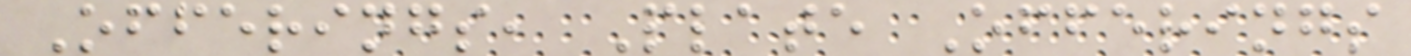Offerings, Plate Offerings
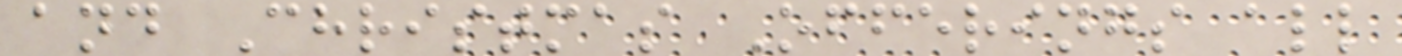and Christmas Offerings all
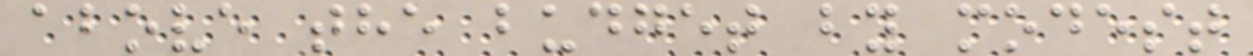above the budget by modest
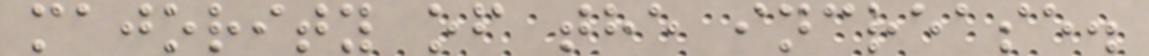majority of the increase.
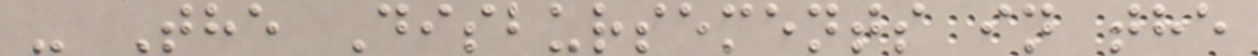- The Disbursements in the
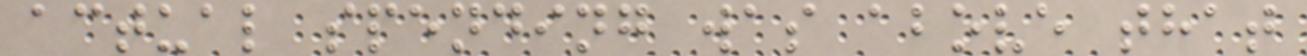actual spending was above that
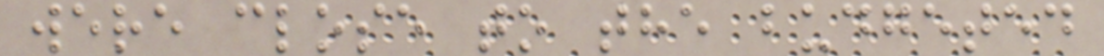were close to the budgeted
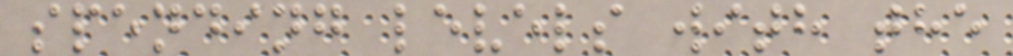spending levels with the
